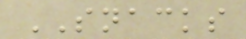SNACKS
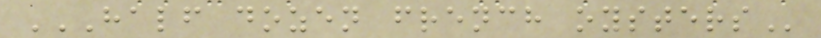HALF DOZEN FRENCH OYSTERS
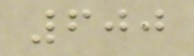600
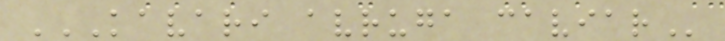KAVARI AVRUGA CAVIAR
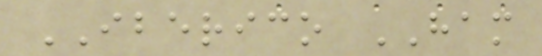IBERICO HAM
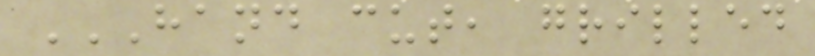HAND CUT, GRILLED
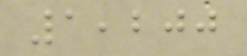1,200
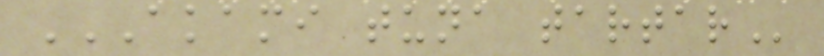AKAMI TUNA TARTAR
